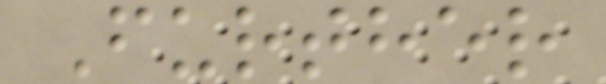Further
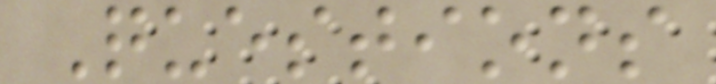Questions
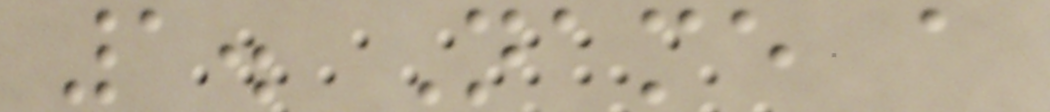1. Name a
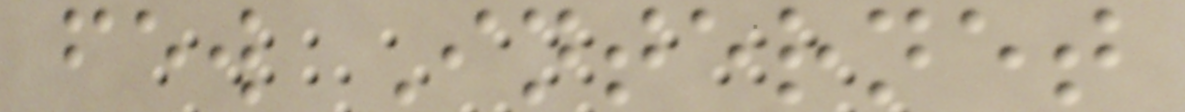few Internet
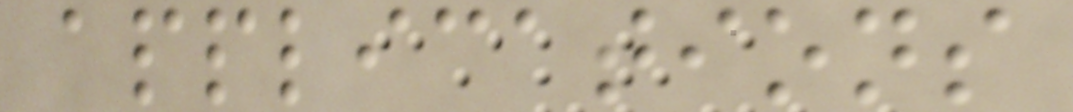applications
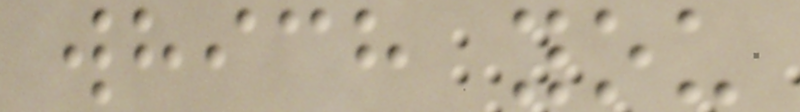which you
